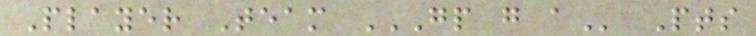Player Team GP G A Pts
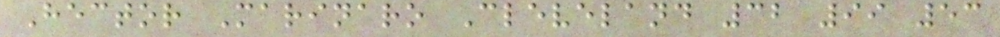Hector Marinaro Cleveland 32 99 53
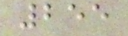255
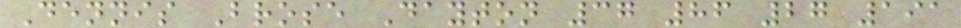Dennis Brose Dayton 37 86 27 191
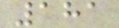181
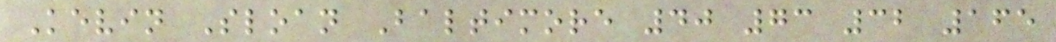Kevin Sloan Baltimore 40 73 32 165
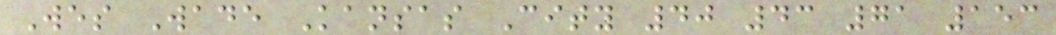Wes Wade Kansas City 40 43 71 153
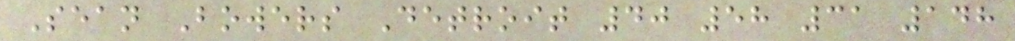Sean Bowers Detroit 40 58 31 148
